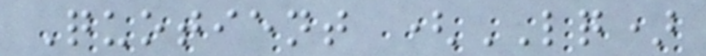Quotient (LQ)
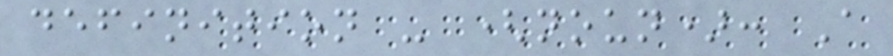definition - (noun): A
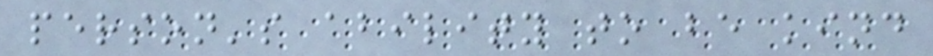person's ability to be kind
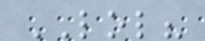LOL?
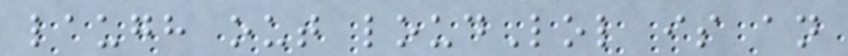laugh out loudLol is an
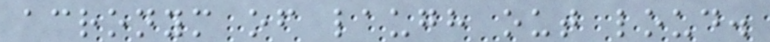acronym of laugh out loud.
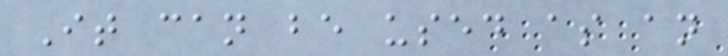It can be used as an
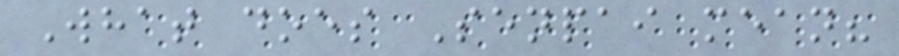What does Senpai mean?
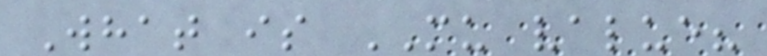What is MU value?
